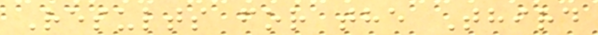Results for the Third
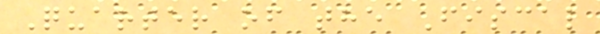Quarter of the Fiscal
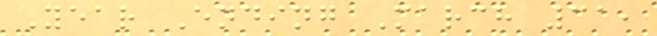Year Ending March 31,
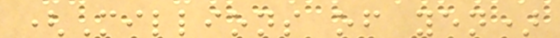(Millions of yen)
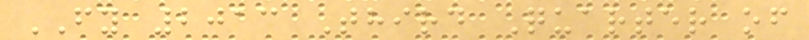FY 2013 Third Quarter of
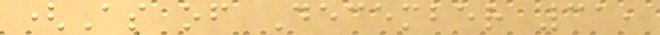(As of December 31,
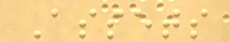Assets
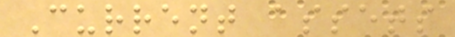Current assets
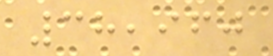38,960
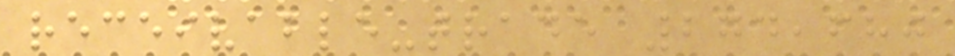receivable-trade 274,680
